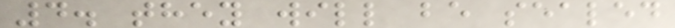4. they will be sealed
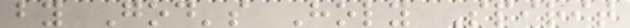by God's Holy Spirit
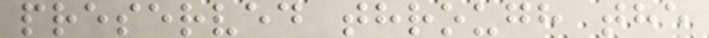preserved through the
